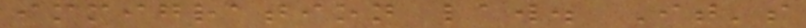immigration law. It's
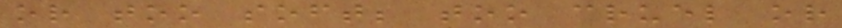or too soft; too cruel or
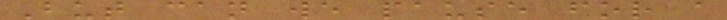But can we pause for a
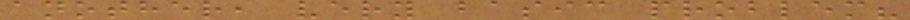another, very basic problem?
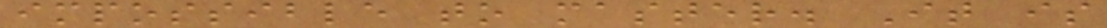impossible to master. It is
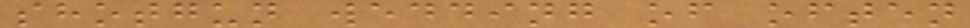shotgun wedding of often
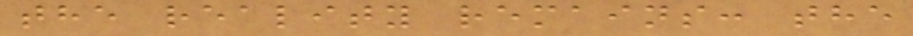the reality remains: the
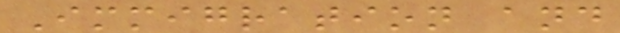Immigration and
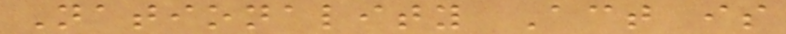Nationality Act is
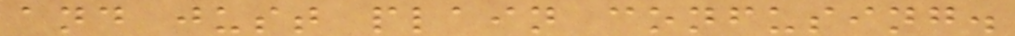and just plain confusing.
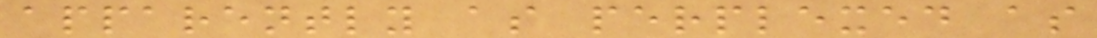apparently as perplexed as
